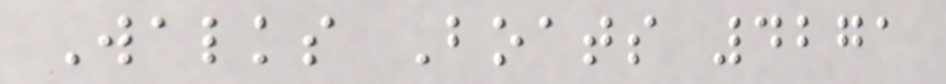Walks Boats 4271
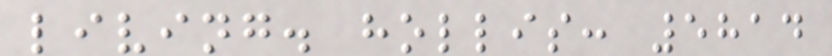living. hollis: 5814
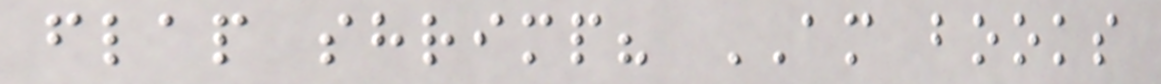flap shrimp? AM books
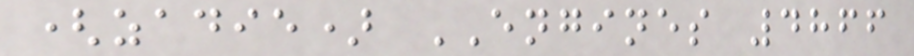(zadie) ENGINES 4866
